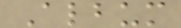Album
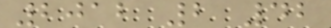2012 2 42
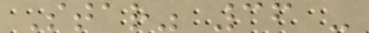Star" 36 -
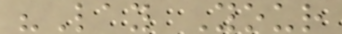"Lay Your
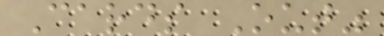Cards Out"
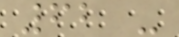62 -
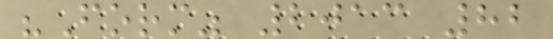"Form" 2013 82
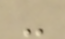-
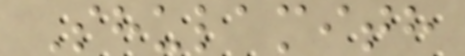Shulamith
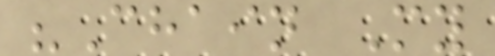"Chain My
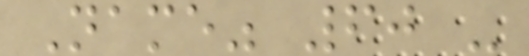Name" 60 -
